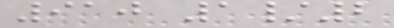910 1/2
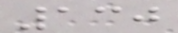130
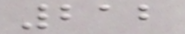212
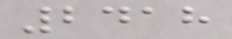2418
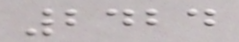2424
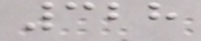328
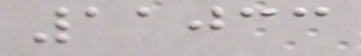11033
